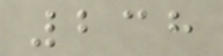238
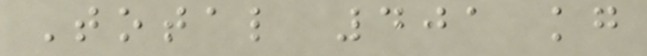Total 401 kg
